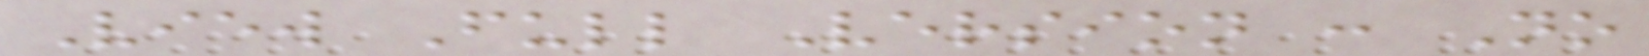View Full Version : No
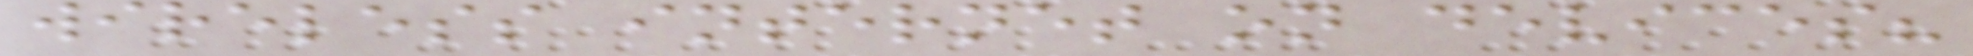wireless internet on devices?
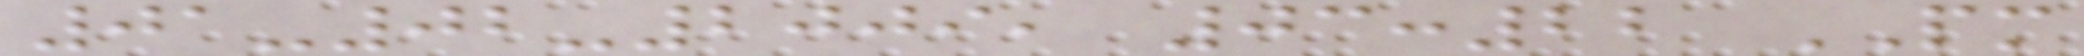01-02-2009, 03:22 PM
